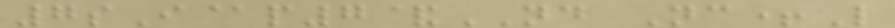7sI@p7&ND Nc+L
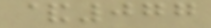&077
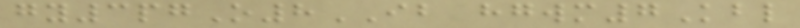gy3pgO8IB hgwm7Kbl
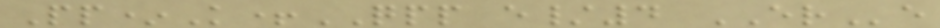Pp*K+QPP e/4 ERe
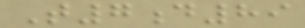T7d89
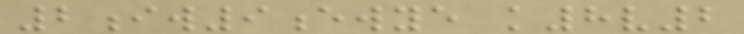2iw9ewye k8v2
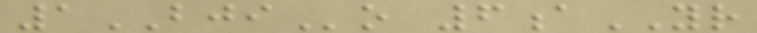1BJIo 6aYR
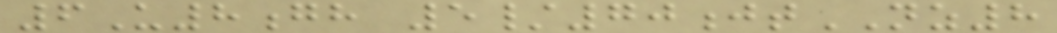6U8gh 5/70jtNZ8
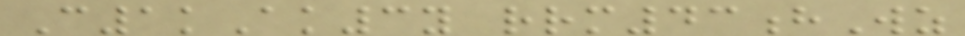C1kAk3y rrm43hWz
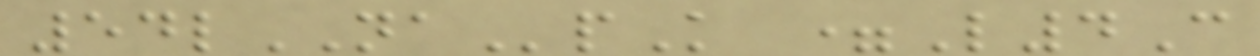54lNApK =L4C
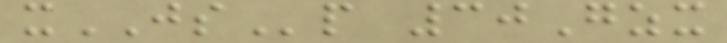xJSp 30Gzx
